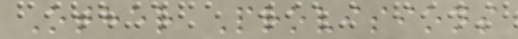Other Provisions
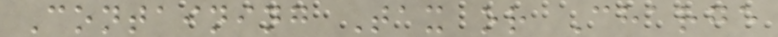Containing Tax or Charge
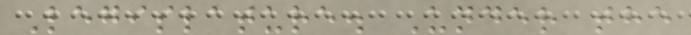Legislature. Under the
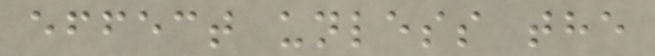effect unless the
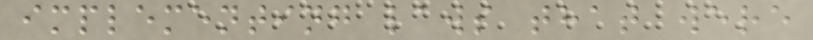implementing laws that were
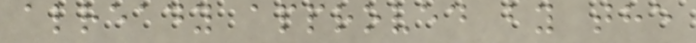already approved by the
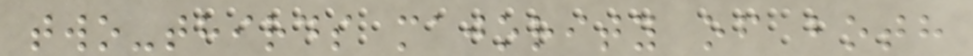two-thirds majority of both
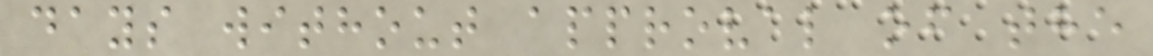days without approval of the
